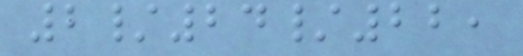2/24/22,
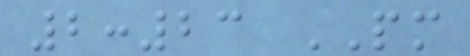2:23 PM
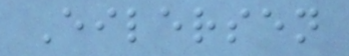Eilersen
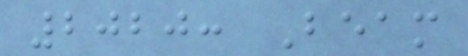2020: Beam
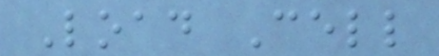Load Cell
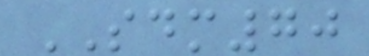SDM70
